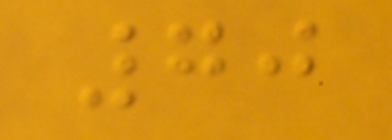70
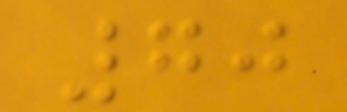70
